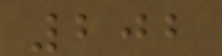202
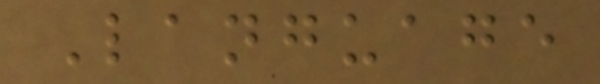Language
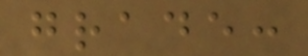grade:
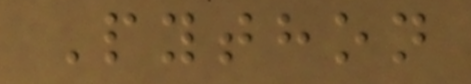Python
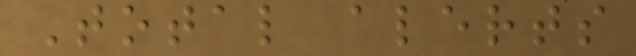Total alerts
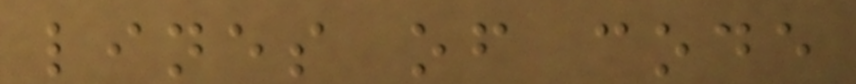lines of code
